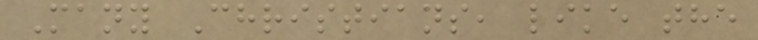Many Christians, like the
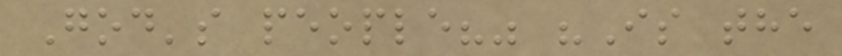God's people?" "Is the
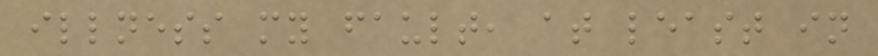illness my fault, at least in
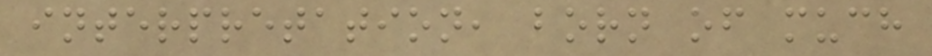interpretation, born of much
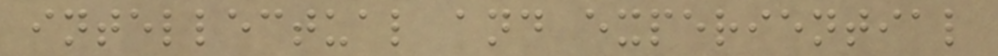intellectual and experiential
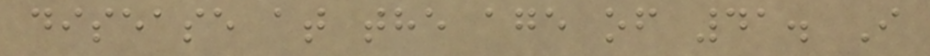disease at the age of 41. I
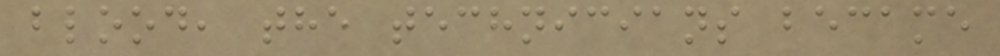blood, the technicians became
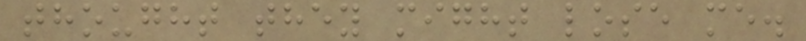thought they might lose me.
